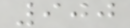900
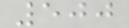500
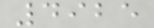4925
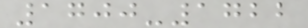1700-1722
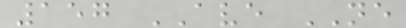157 AVE NE
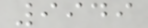9949
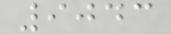9043
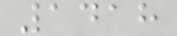1418
